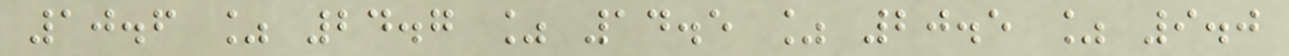10.6 % 24.7 % 14.5 % 20.5 % 9.0
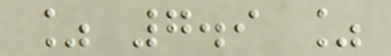% 7.9 %
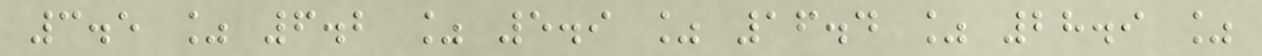3.5 % 6.2 % 5.9 % 16.4 % 28.9 %
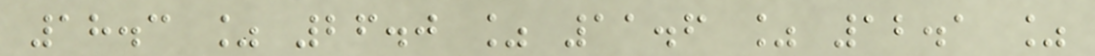18.3 % 26.0 % 11.6 % 12.1 %
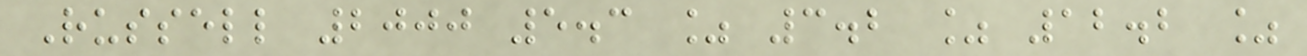Russell 2000 5.3 % 3.2 % 12.2 %
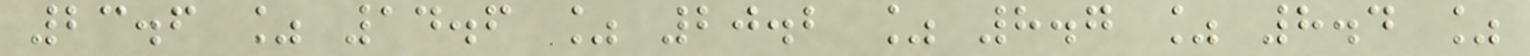23.6 % 14.6 % 20.2 % 8.7 % 8.4 %
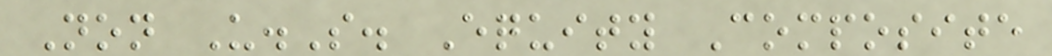Non U.S. Equity Composite
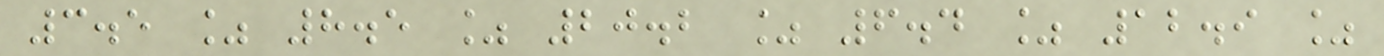3.5 % 8.5 % 20.2 % 6.4 % 12.9 %
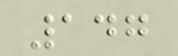147
